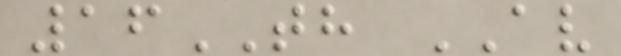16TH AV
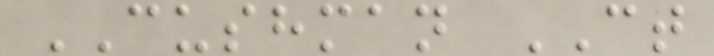CUSHMAN CT
